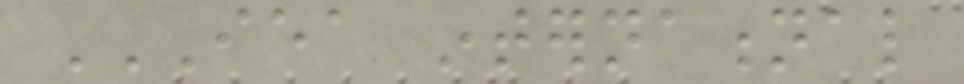IEA INTERNATIONAL
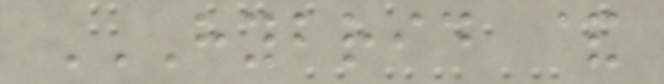HYBRID &
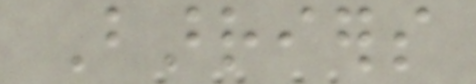Barriers
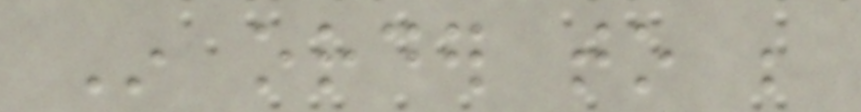In order to be
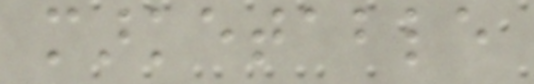marketable
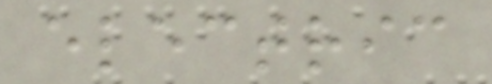electric
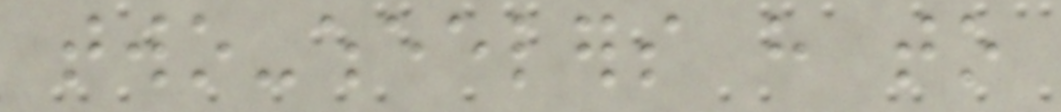two-wheelers have to
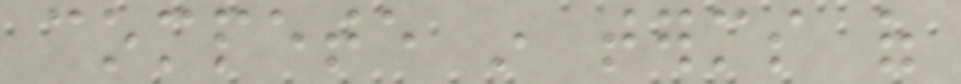compete in terms of
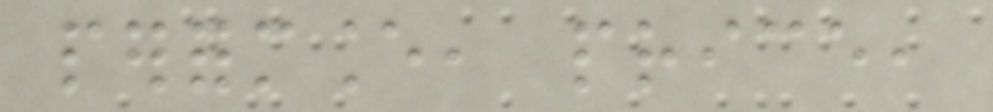performance, price,
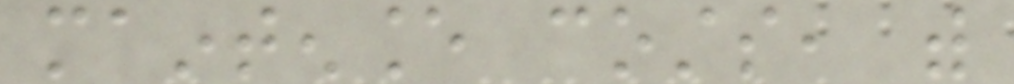maintenance costs, with
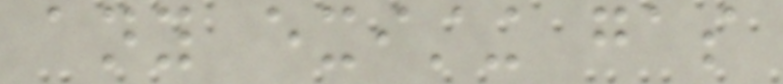any existing gas
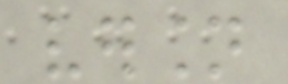version
